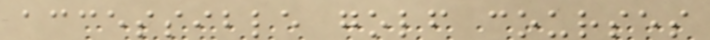accessible golf courses
